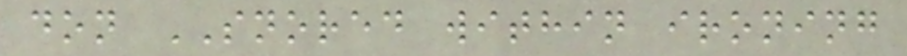don SNORED within ironing
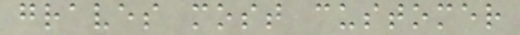graves most customer
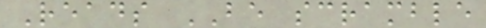Reads BE scramble
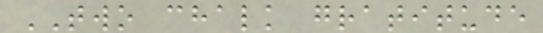TWO chalk gratitude
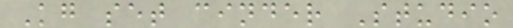Kg set cinder Studio
